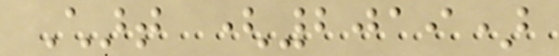Chart (2019)
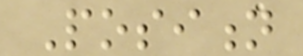Position
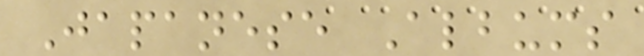Japanese Albums
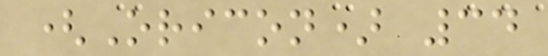(Oricon) 34
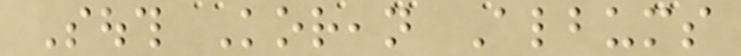South Korean Albums
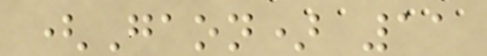(Gaon) 11
